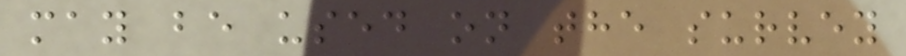may be used on the survey
